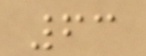63
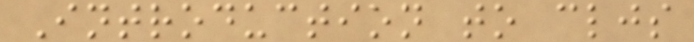Introduction to cljs
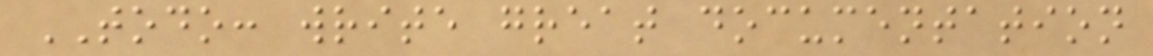TODO: write great documentation
